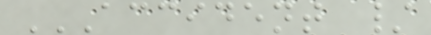ACCIDENT /
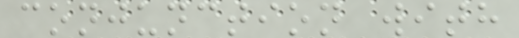conjunction with
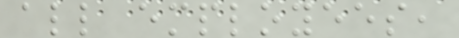all employees,
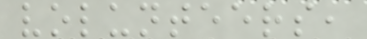volunteers,
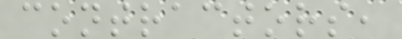contractors,
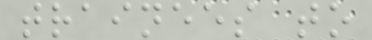trainees to
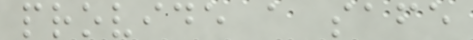provide a safe
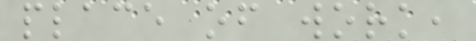place of work,
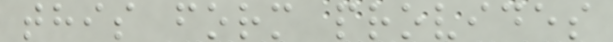this form provides
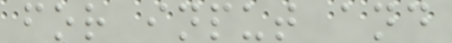for input and
